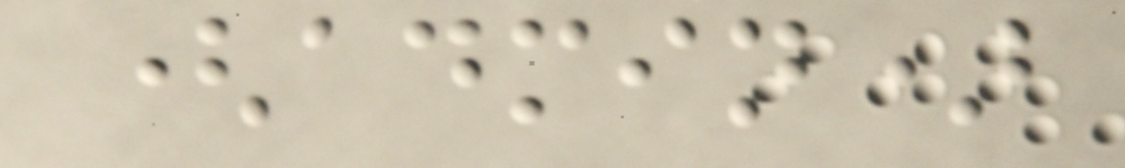(admin)
